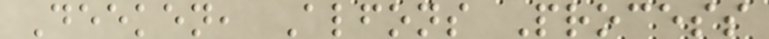Deeken, Alfons Process
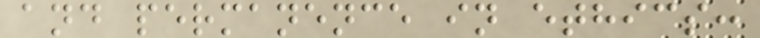and permanence in ethics:
